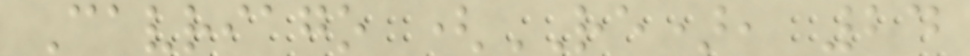Cavriago (RE), 24
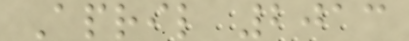April 2013
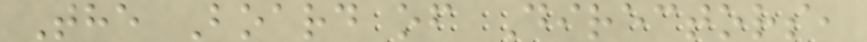The Board of Directors,
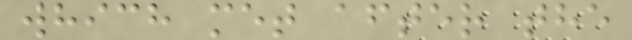which met after the
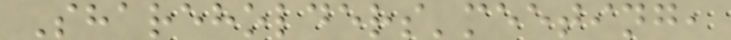Shareholders'meeting,
